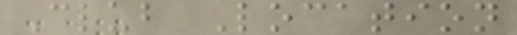Club Location
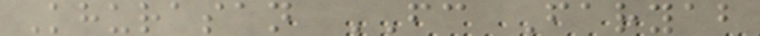Khurasan FC Faryab
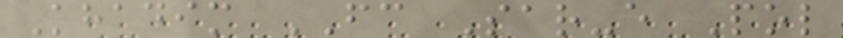Khadim FC Sar-e Pol
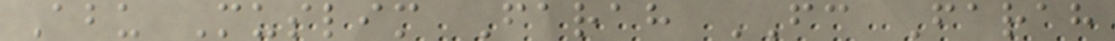Abu Muslim Farah FC Farah
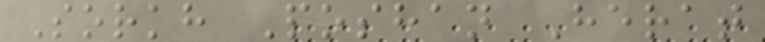Sorkh Poshan Herat
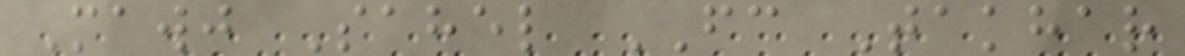Mawj Sahel FC Takhar
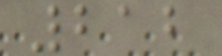212
